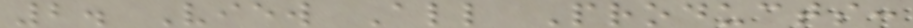2. View All Products:
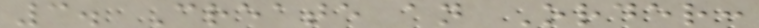3. Create an Order:
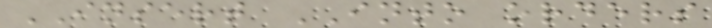INSERT INTO orders
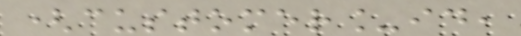(customer_id,
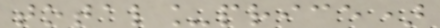total_price)
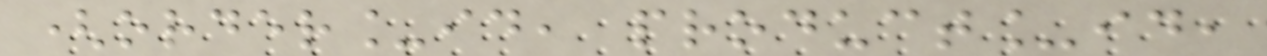(order_id, product_id,
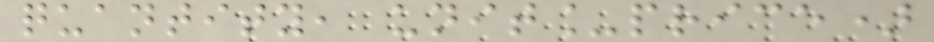quantity, unit_price)
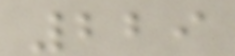229
